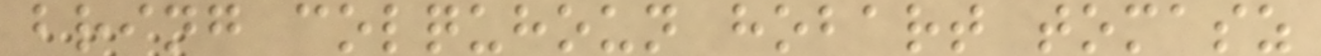bring colquhoun hobart tomasz
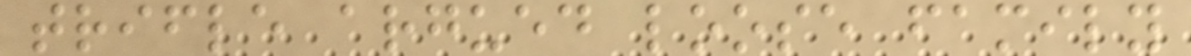trifle argued loose family
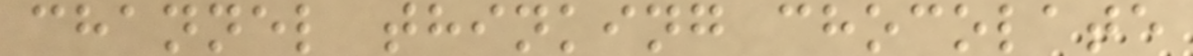channel thinking chocolate
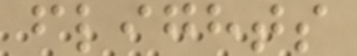flights
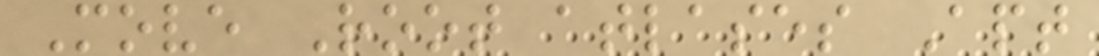Move Root atlases Apt
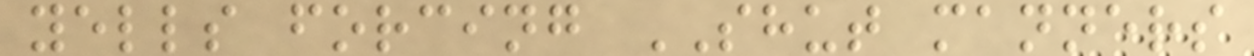yells forcing SHUT manners
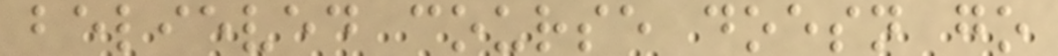believed course doesn go
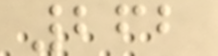262
